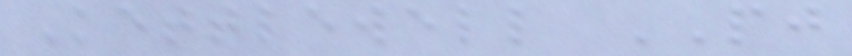Kettlewell PJ
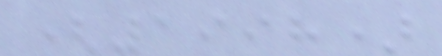(1998)
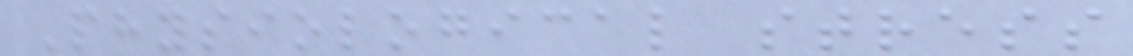Physiological stress
